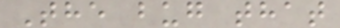The bug that
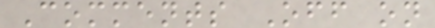Comments Off on
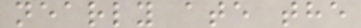nearly ate the
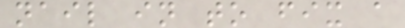nail in to fix a
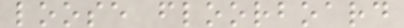loose floorboard
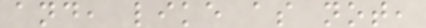and, like as not,
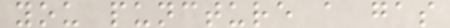you puncture a gas
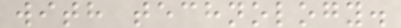with technology.
